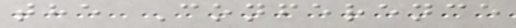the Conference
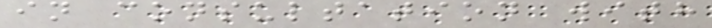in consultation with
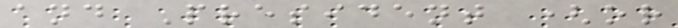and President (or
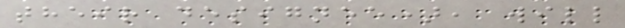their designee), will
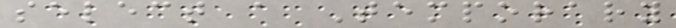select a Temporary
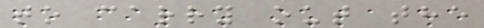to carry out the
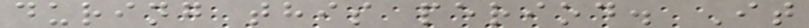during this period. It
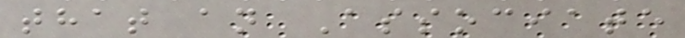that an Associate
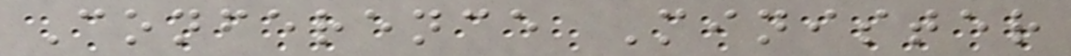Conference Minister
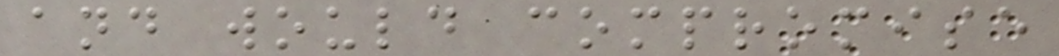and would compromise
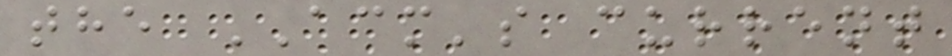the ACM's current
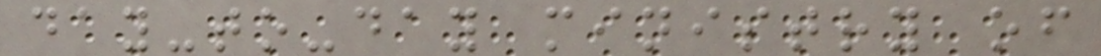day-to-day ministry of
